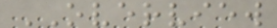OVERVIEW
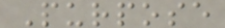Purpose
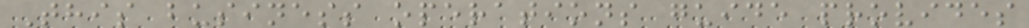This business operations guide provides
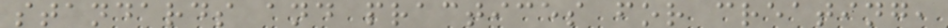standards and practices for creating,
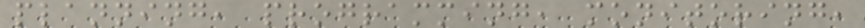planning, programming, monitoring,
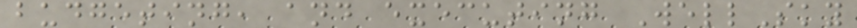budgeting, and executing WellSky
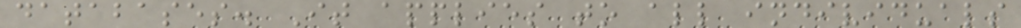databases. It applies to all individuals
